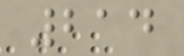214
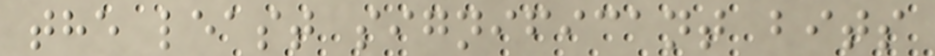the least significant bits
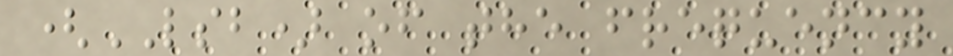(LSB) of the frequency
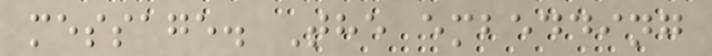message. The embedding
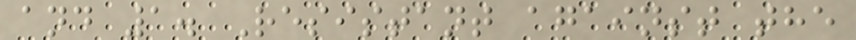and 1. Resistant against the
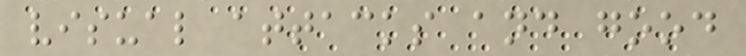visual attacks and good
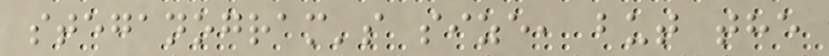steganogram's size, but the
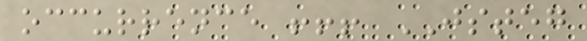occurrence !!! JSTEG
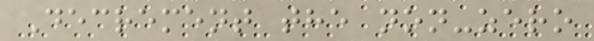Decrement the non-zero
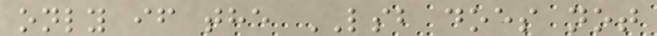only if the LSB does not
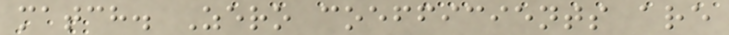match. Zero coefficients are
